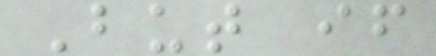But if
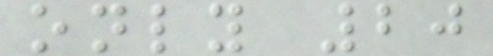only 20
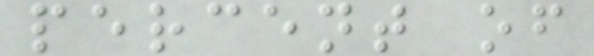percent of
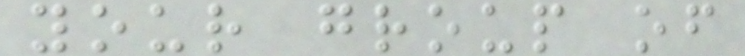your group of
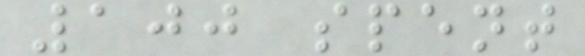100 spent
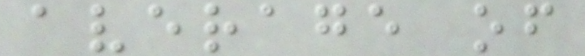average of
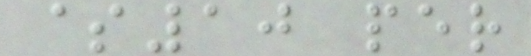$10 per
